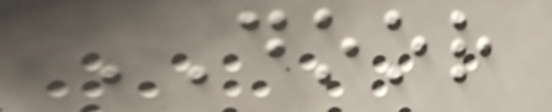DOOR
